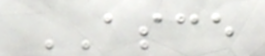ASCE
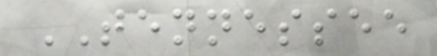TENNESSEE
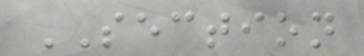SECTION
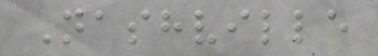Nashville
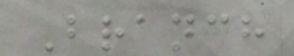Branch
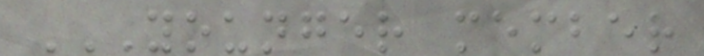YOUNGER MEMBER
